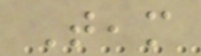Team
